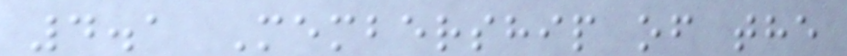4.1 Membership of the
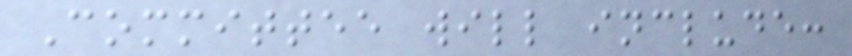Committee will include:
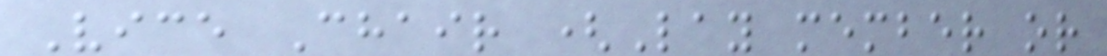Vice Chair (Lay member or
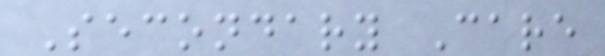Secondary Care
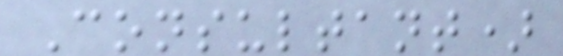Consultant)
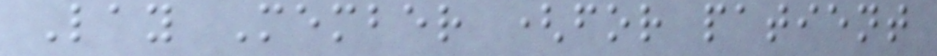Lay Member (for patient
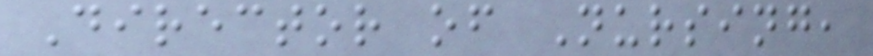Director of Nursing,
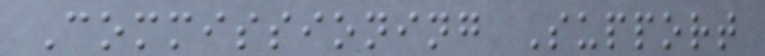Commissioning Support
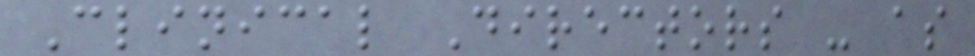Clinical Directors - as
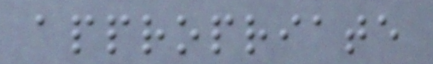appropriate
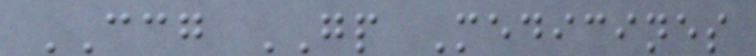CCG GP Medicines
